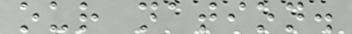our nation.
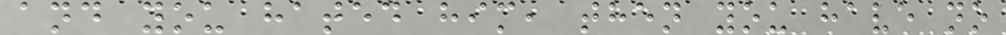and you hated him, then you have no
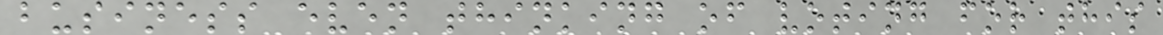business even thinking of voting for this
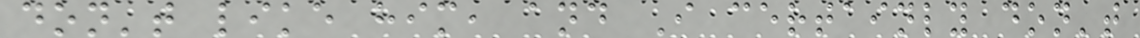don't like him, and I certainly don't
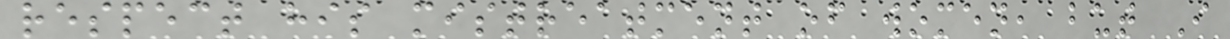respect his mistreatment of women, but I
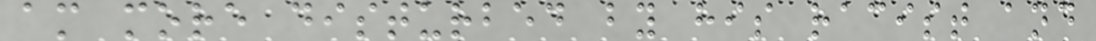am more disturbed by his racist and
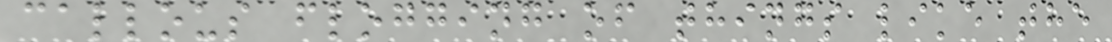callous flogging of things like the
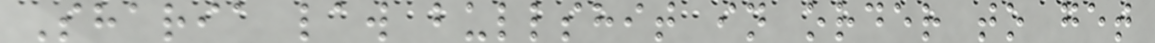Sharia law bullshit in order to get
